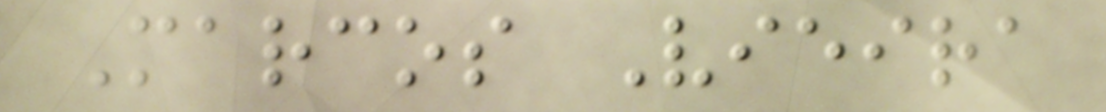Marcos Vieira
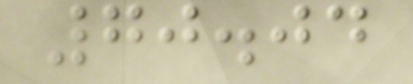70.04
